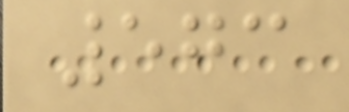573
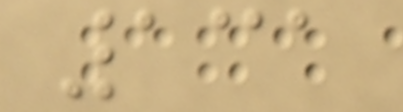131
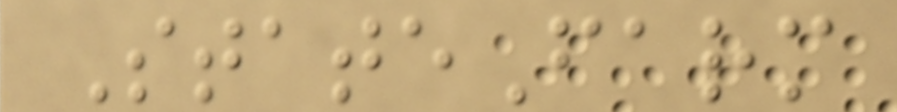StateFarm
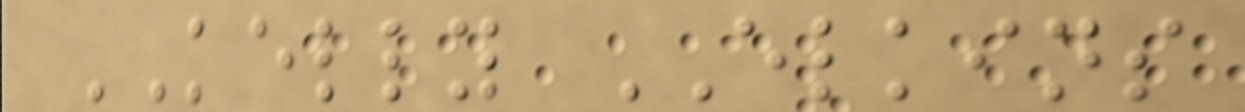KELLY ELKINS
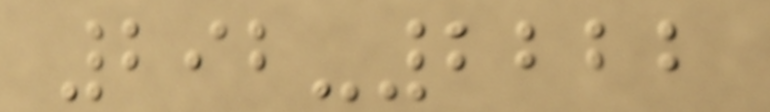292-2222
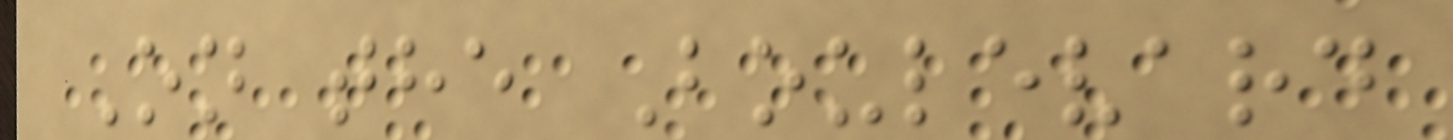On the Boulevard
